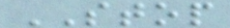STOP
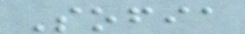Sofia
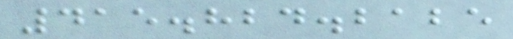415.824.2125
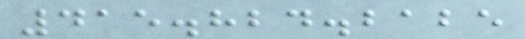415.824.2125
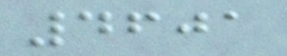4601
